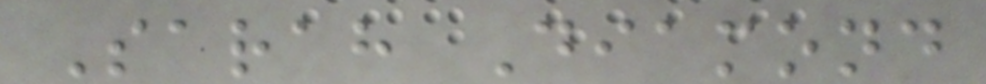Sarah Diamond
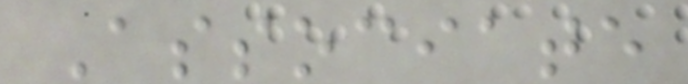Associate
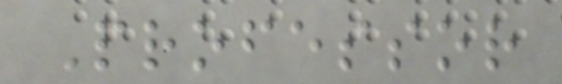Professor
